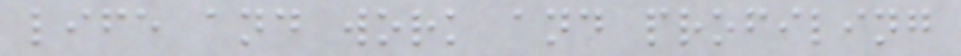life and work and profiling
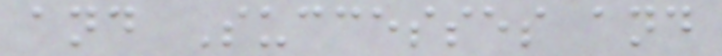and Successes and
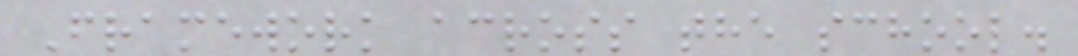Framework across the school.
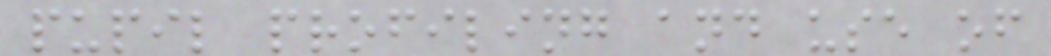pupil profiling and use of
